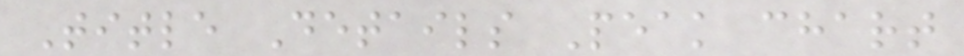Title Details Peak chart
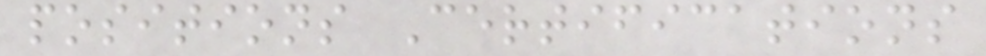positions Certifications
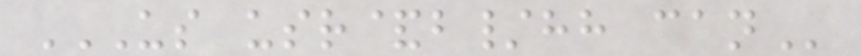US USR&B/HH CAN
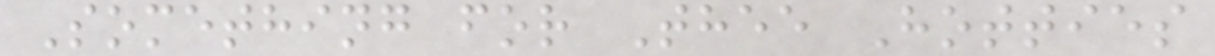Something for Thee Hotties
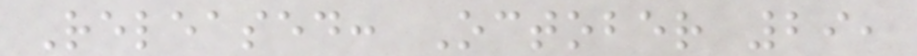Released: October 29,
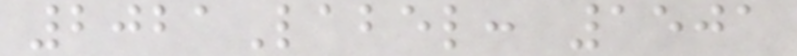2021Label: 1501
